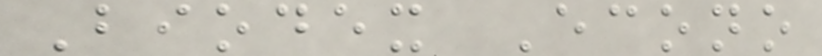Biodex Econo
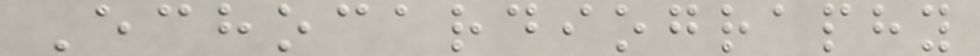Echocardiography
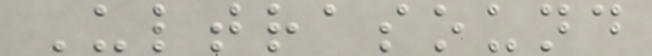Ultrasound
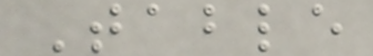Table
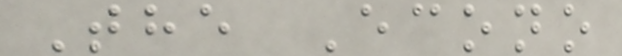The Econo
